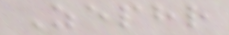Zephr
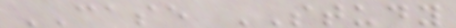CASE STUDY
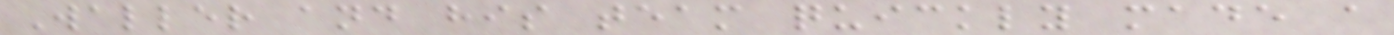Waller and his team quickly made a
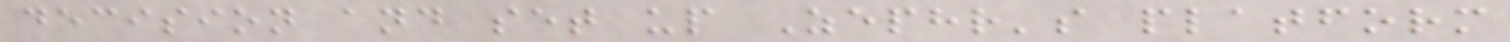decision and set up Zephr's platform
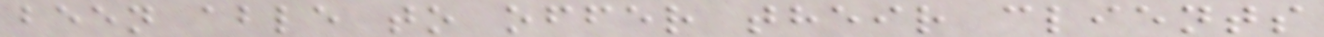been able to offer their clients
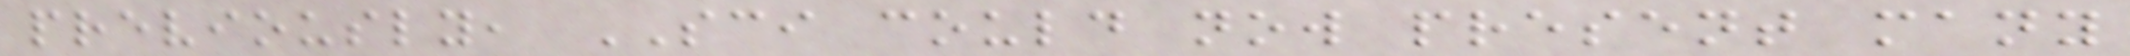previously, SCI could now present many
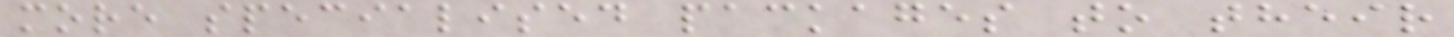more specialised packages to their
